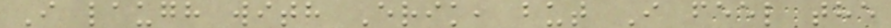I laugh with Erik, but I feel the
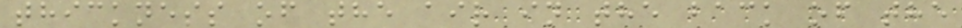thickness of the air in the back of the
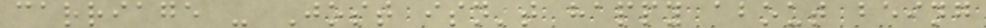carriage - Jost isn't happy about being
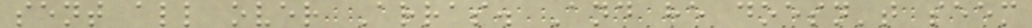sent all over Arras. And he doesn't seem
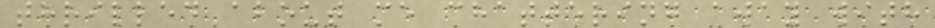thrilled about me chattering away with
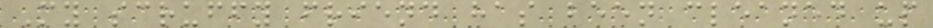My scruffy friend has been cleaned up
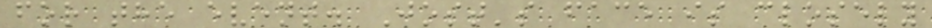for the event. Jost's face is closely
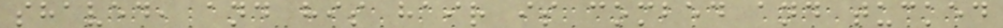shaved, and his hair is combed and tucked
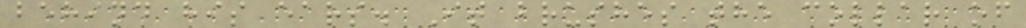behind his ears. It brushes the collar of
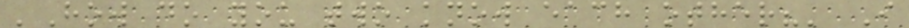'How do you two know each other?' I
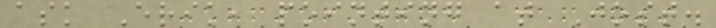ask Erik, pointing at Jost.
